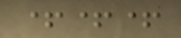+++
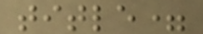title=
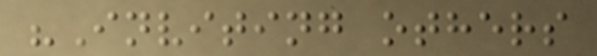"Inviting others
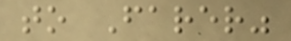to Farer"
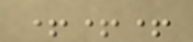+++
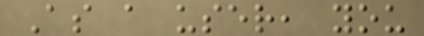As a user, you
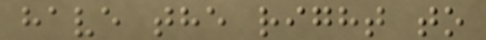have the right to
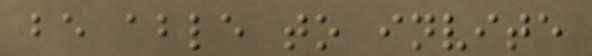be able to invite
